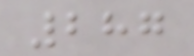287
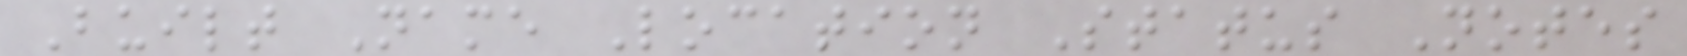Built Name Location Status Notes
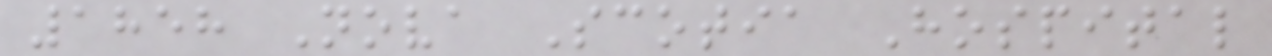1858 Nova Scotia Hospital
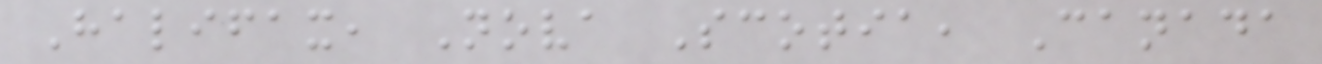Halifax, Nova Scotia, Canada
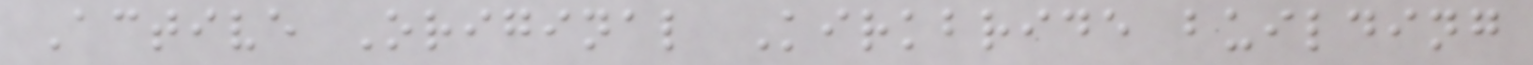Active Original Kirkbride building
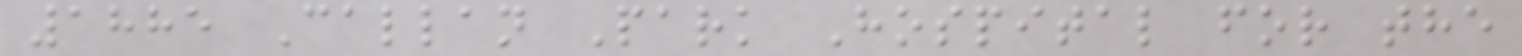1885 Callan Park Hospital for the
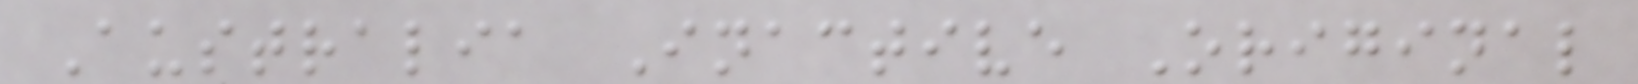Australia Inactive Original
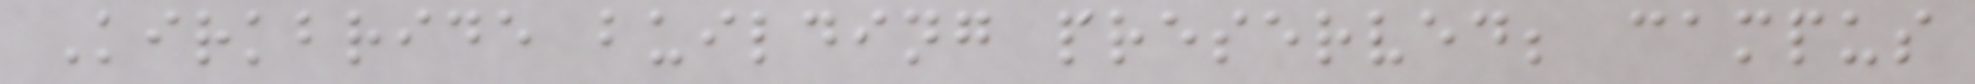Kirkbride building preserved; campus
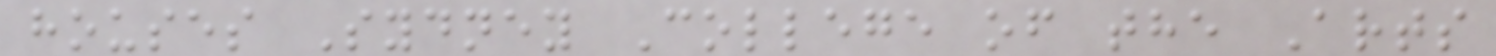houses Sydney College of the Arts
